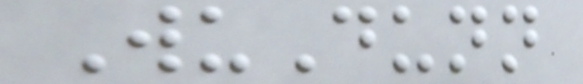WuDunn
